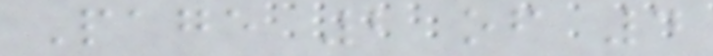Page 2 of 4
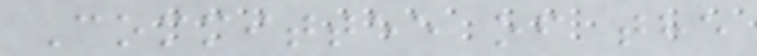Committee of the
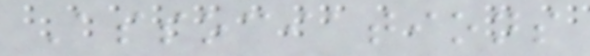Associations
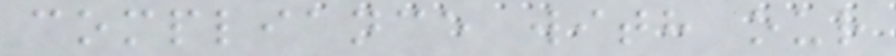compliance with our
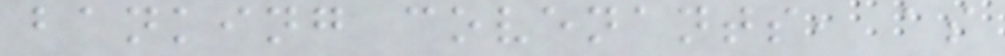banking covenants, as
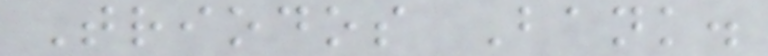Triodos Bank.
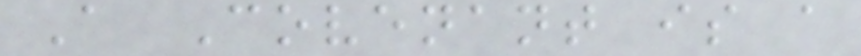A Covenant is a
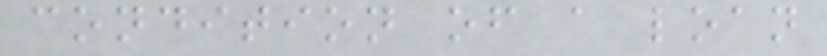condition of a loan
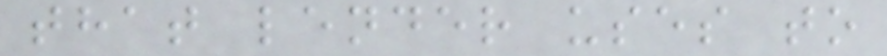that lender uses to
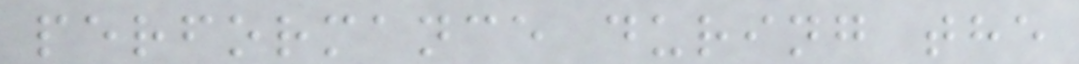performance during the
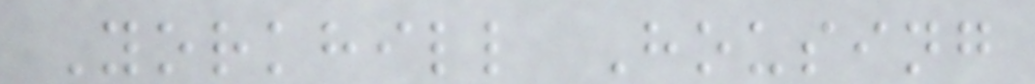Yorkhill Housing
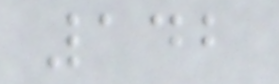142
